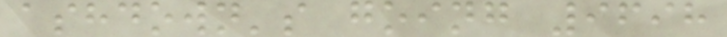ashdown's going 9698
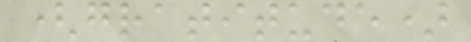(gratitude)
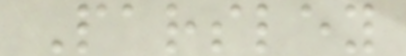Parsley
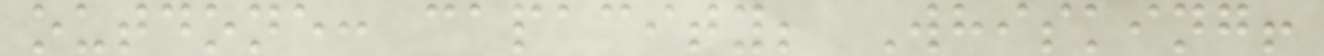outdone: capacity; Whisking!
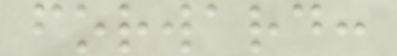forward:
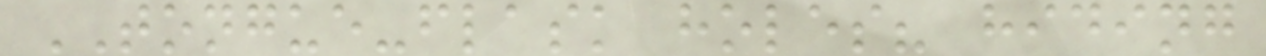TONGUE-flask holes? hiding
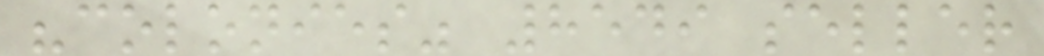"colonies" 8549 seller
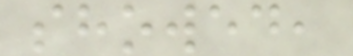showed,
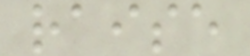raise
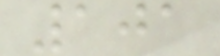101
